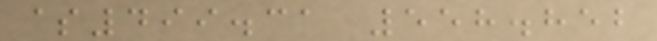$499.31 558.852
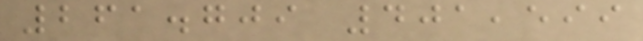261.709 401,599
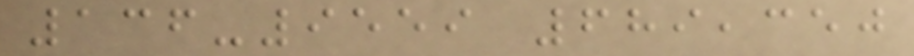136-9559 689,350
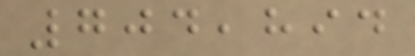704,894
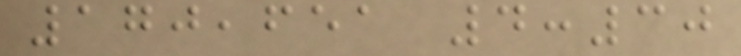170,651 4:30
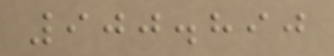900.890
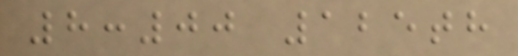8:00 125th
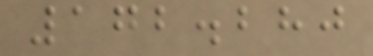172.280
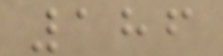186
